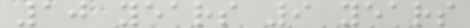10 years 9 years
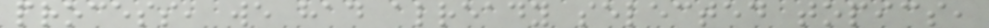process, we had already selected topics,
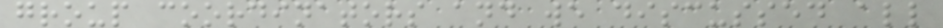group coordinators and we discussed all
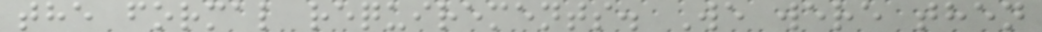the formal requirements. We were then
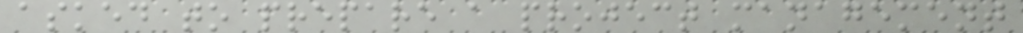asked to prepare a project management
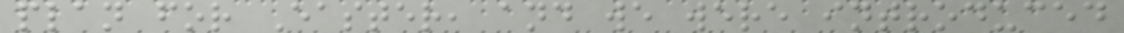plan for Easter, and we were introduced
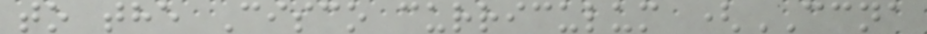to the Cisco curriculum (CCNA
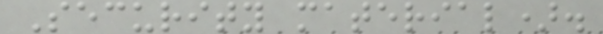Security material).
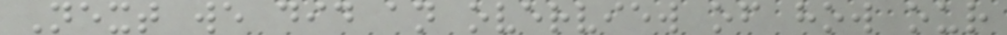Next we did an overview of how our
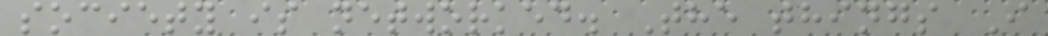society is networked. The things I
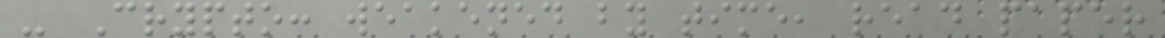- Crypto: weakened by time, read paper
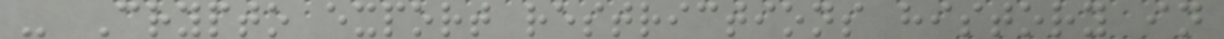- Crypto export restrictions history in
